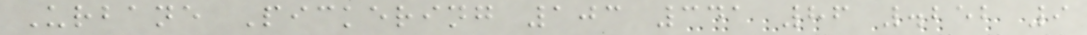Urbane Pickering 103 341 86 .252 9
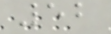52
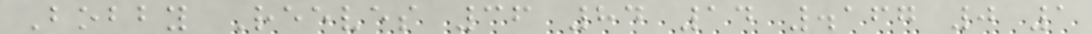Bobby Reeves 36 84 14 .167 0 1
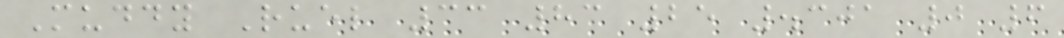Muddy Ruel 33 83 25 .301 0 6
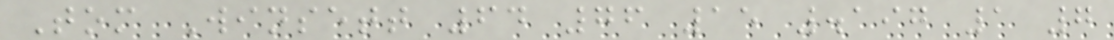Tom Winsett 64 76 15 .197 1 7
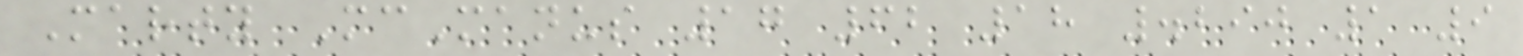Marty McManus 17 62 18 .290 1 9
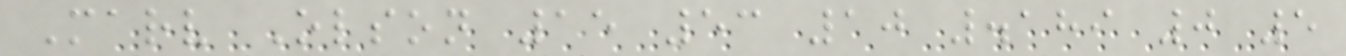Marv Olson 15 53 10 .189 0 5
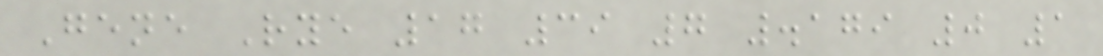Gene Rye 17 39 7 .179 0 1
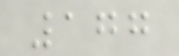177
